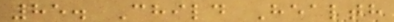85. Child Health
